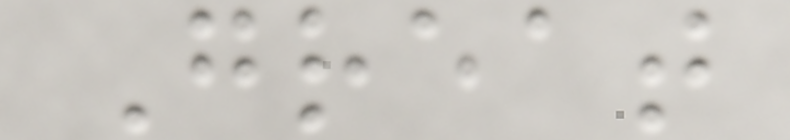Great
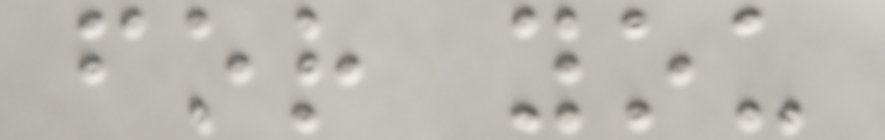for you
